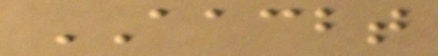AACBT
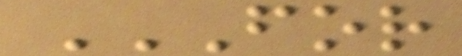FOR
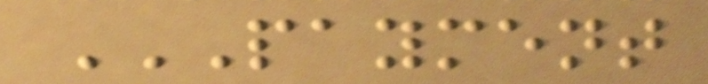PAYMENT
